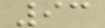93
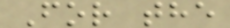For the
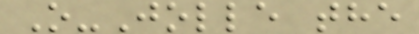O-Jolle the
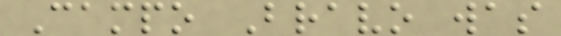Campo Bravo was
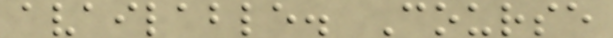available. Course
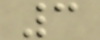3
